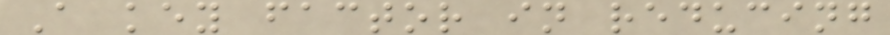A key factor in reducing
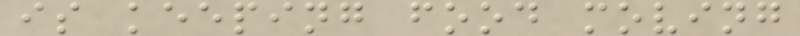is keeping food moving
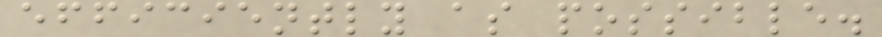efficiently as possible.
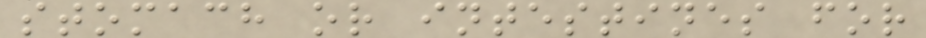stomach or intestines for
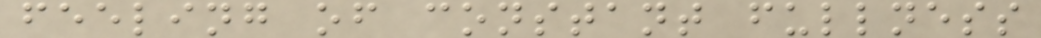feeling of constant fullness
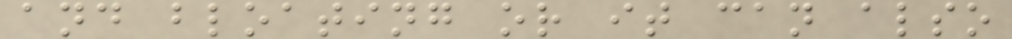and bloating or it can also
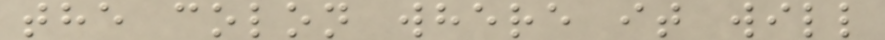the colon where it will
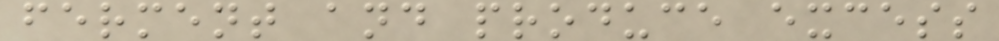ferment and produce excess
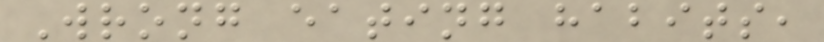Wrong eating habits,
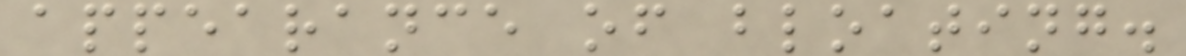appearance of bloating.
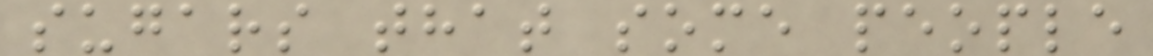sugars that some people
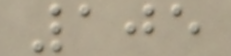105
